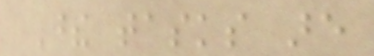These tasks are
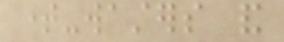time-wasters and
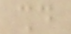should
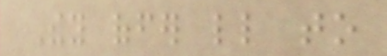They offer little to
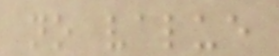no value
